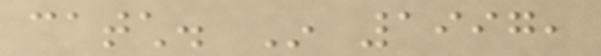catch. In 1997,
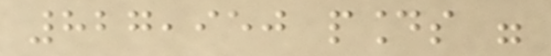827,950 pounds were
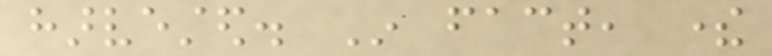harvested. In fact, there
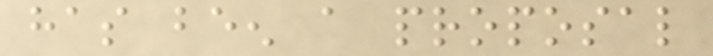has been a proposal
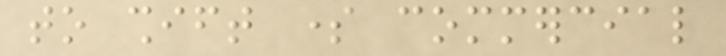to shift some commercial
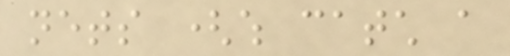nets (which catch a
